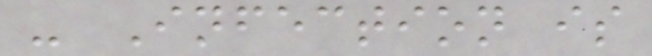- Infection is
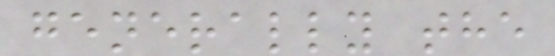generally the
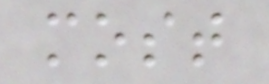most
